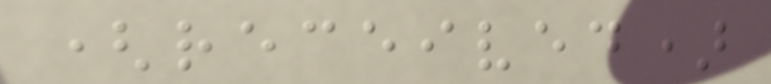(received)
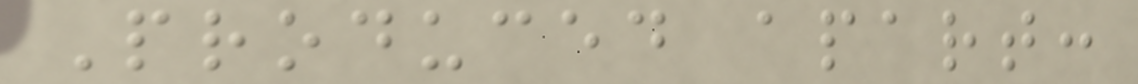Produced apart:
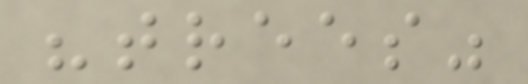"trees"
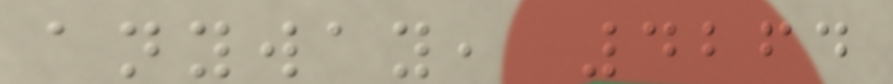anyway, 4264
